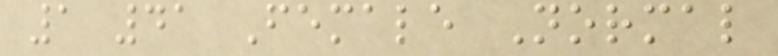1 41 Female Normal
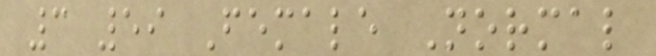3 59 Female Normal
